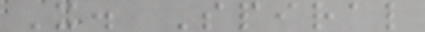X. Spiral
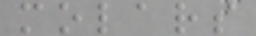molars
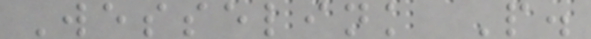Wesselink P.
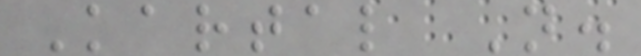Kartal N.
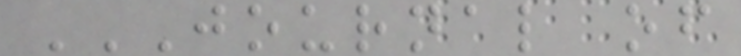JOURNAL OF
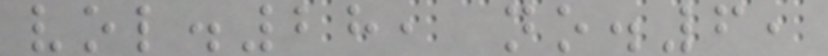vol.28, no.6,
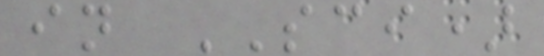in SCI)
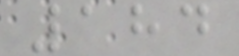184
